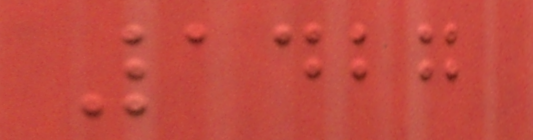1427
